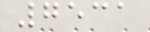7531
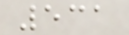531
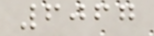6067
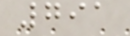791
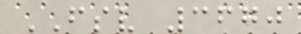FSV 3670
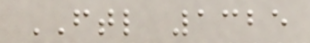FTL 1325
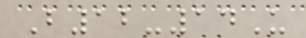B12-14U
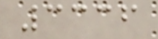3336
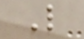L
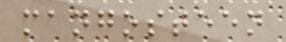mangosteen
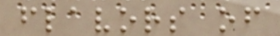flavors of
